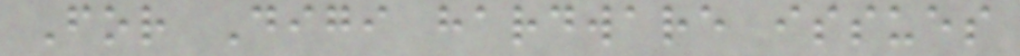For Digi hardware issues
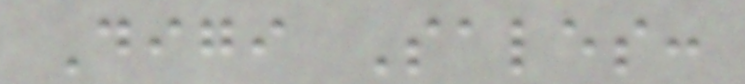Digi Sales:
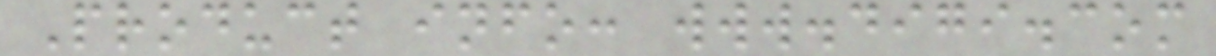Product info: www.digi.com
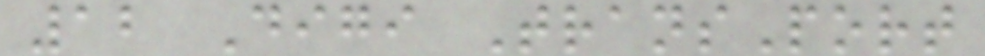12 Digi TransPort
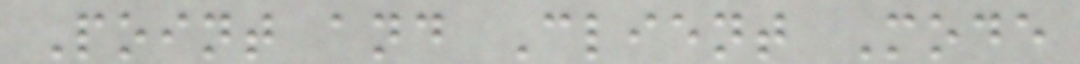Point and Client Mode
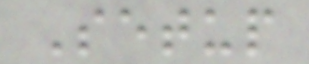Setup
